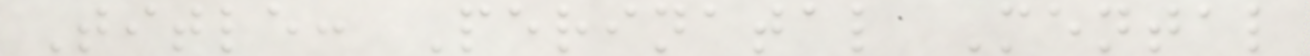Title: Perinatal Mental
